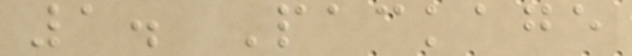1. Package
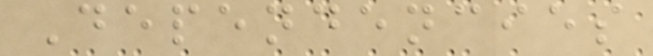Dependencies
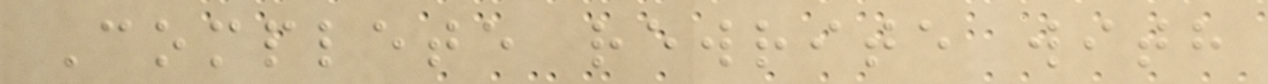Complete rewrite with
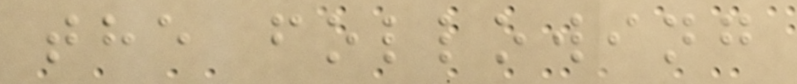the following
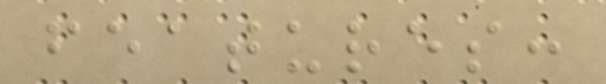features:
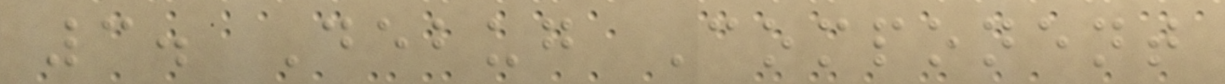3. Debug Component
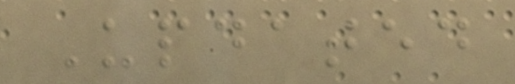Updated
